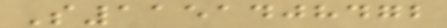S1151408472
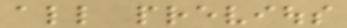all previous
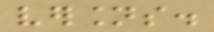versions.
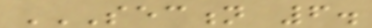SECTION 6.
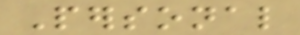Personal
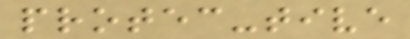protec-tive
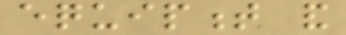equipment and
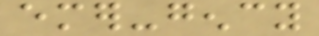emer-gency
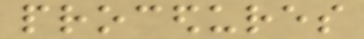procedures
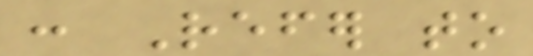: Refer to
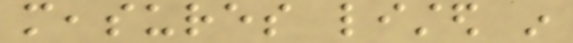measures listed in
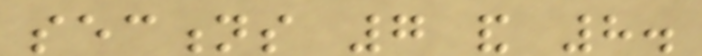sections 7 and 8.
